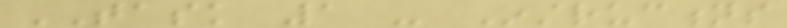TASK 1 - Instructions
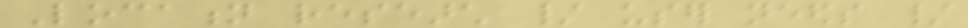Location research / user needs /
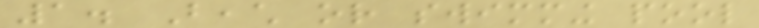1. Beach or swimming pool
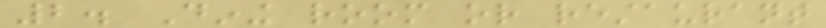2. Dining room or restaurant
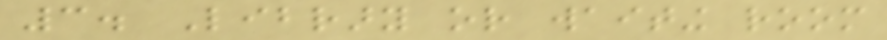3. Library or waiting room
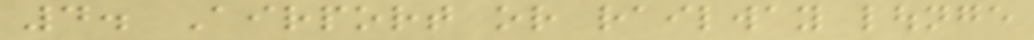4. Airport or railway lounge
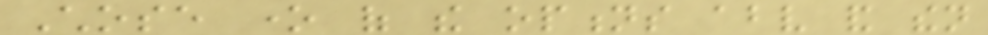Chose one of the options above and then
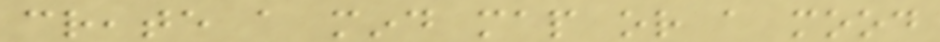create a mind map or a mood
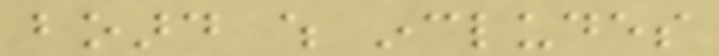board which includes
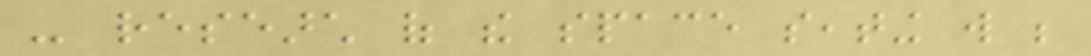- research of the space seating will be
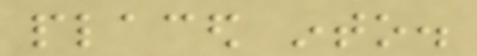placed into.
